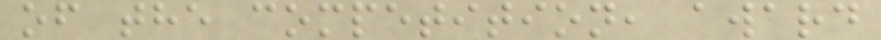of the competition, award
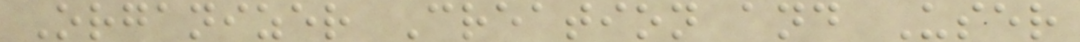Organizer Creation and User
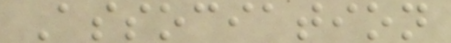Association
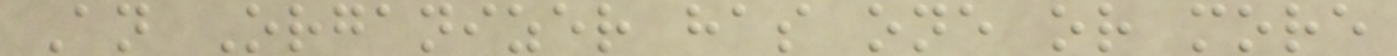An Organizer has one or more
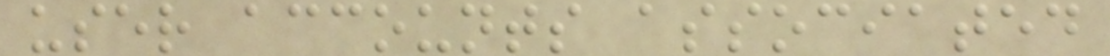user accounts associated
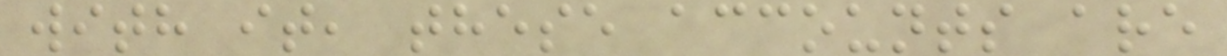with it, these accounts are
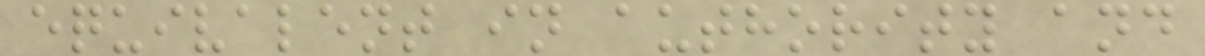equivalent in authority and
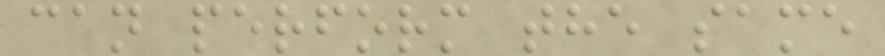can perform the same
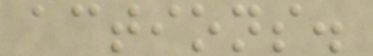actions.
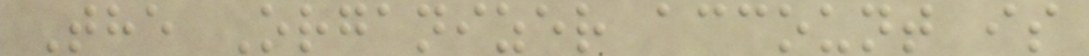The Organizer account is
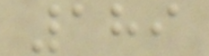189
